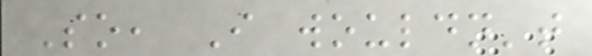So, I wouldn't
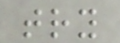try
